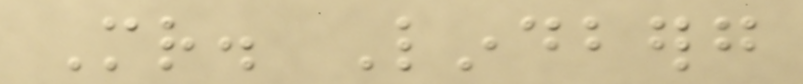Mr. Lindberg
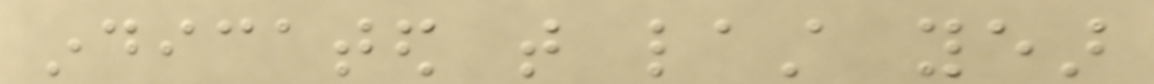indicated that last year
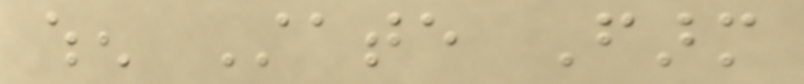when State Farm
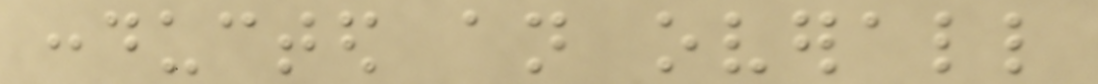conducted an overall
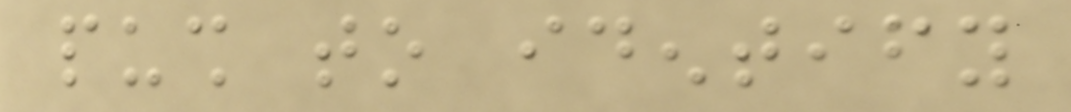push to identify
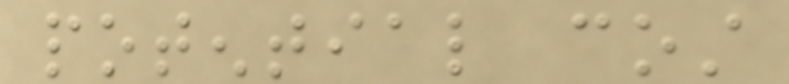potential cost
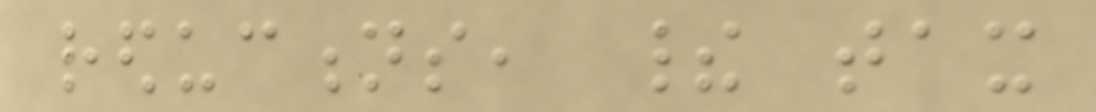reductions, their tax
